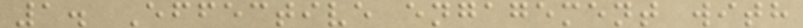1. Effective engagement with
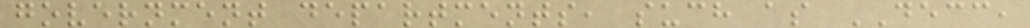government departments, such as DECC,
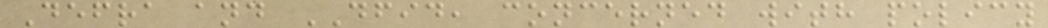Defra and DFID, concerned with policy
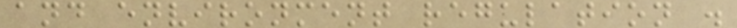and environment regulation .
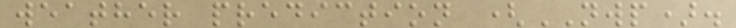weather prediction (NWP).
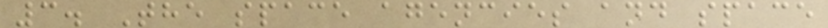3. The space agencies and space
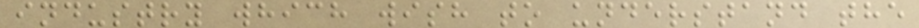industry which wish to understand the
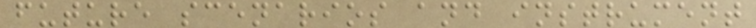future scenarios and instrument
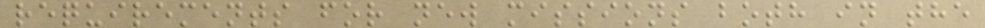requirements for new missions both in the
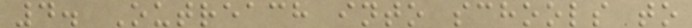4. Outreach into schools to
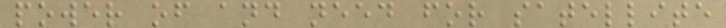power of and need for satellite
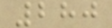280
